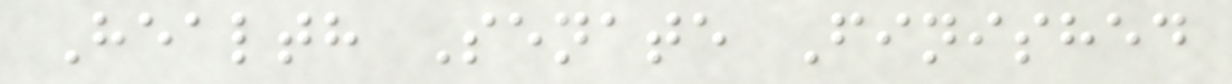Health Senate Finished
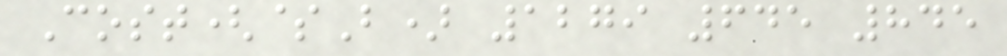Cost($B) 1279 645 845
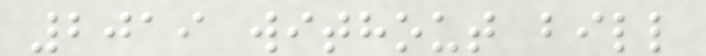2019 without bill
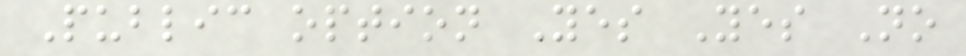Public option Yes Yes No
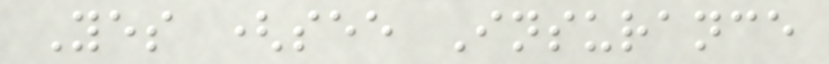Yes (see Insurance
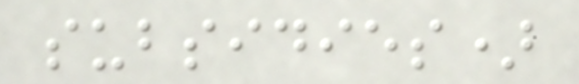subsidies)
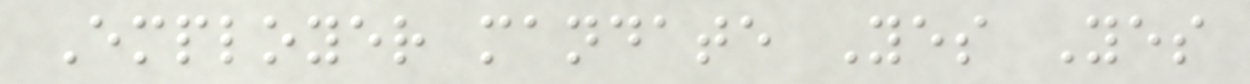Employer mandate Yes Yes
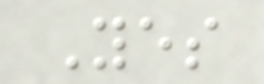Yes
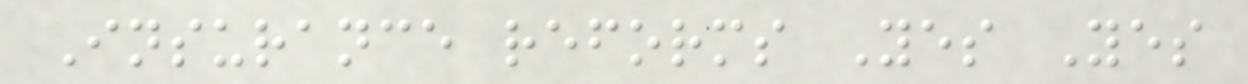Insurance reforms Yes Yes
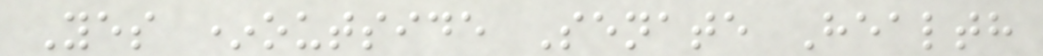Yes *outside Senate Health
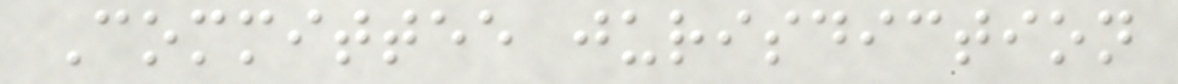Committee jurisdiction
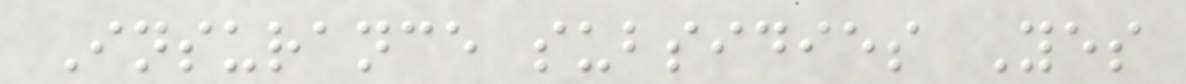Insurance subsidies Yes
